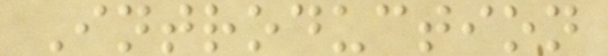Introduction
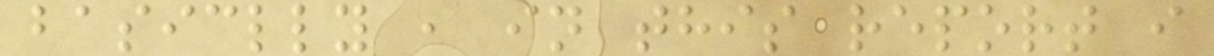basiclly , in this report i
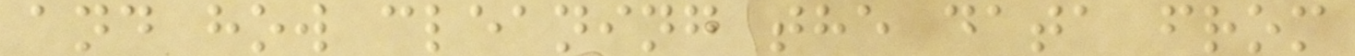and how cleaning the data from
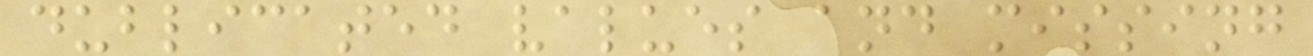dublicated values and missing
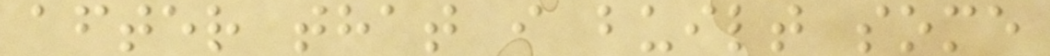after that i built some
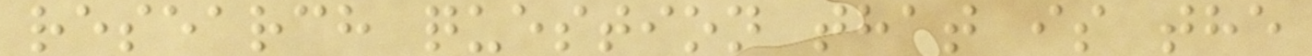research question that is the
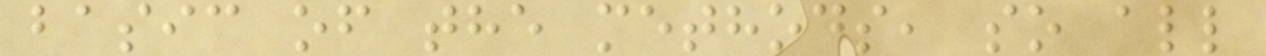basic of the methods, so all
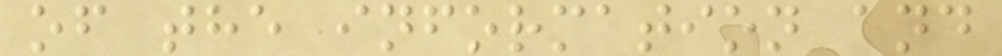of the information and
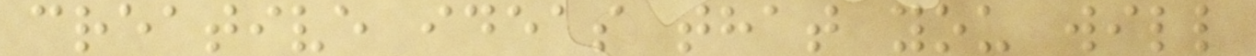creative ideas that you will
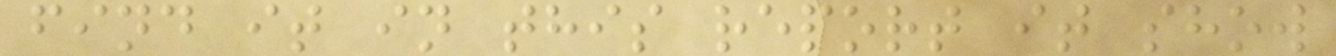find it in this report it show
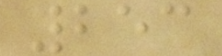253
